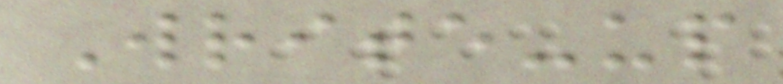Write-up
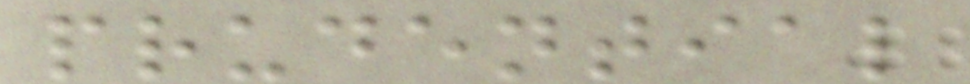prudential
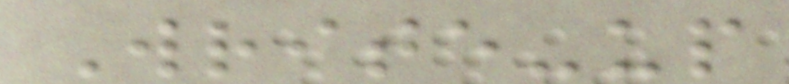Write-up
